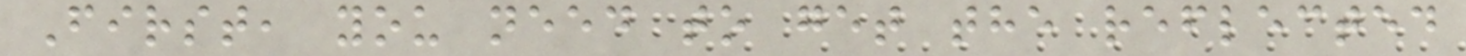First, you need to get the reflected
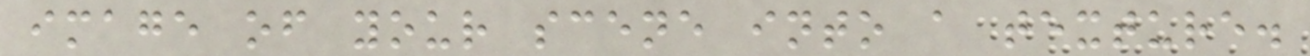image of your scene into a texture.
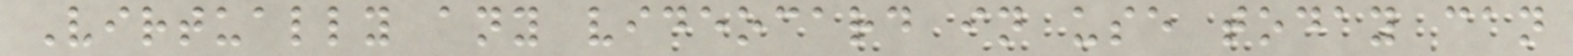Virtually any videocard in use today can
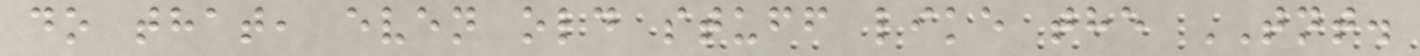do that, even old stuff like the TNT.
